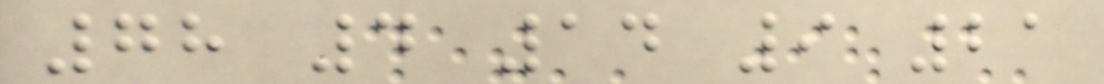78 4 14 9 21
